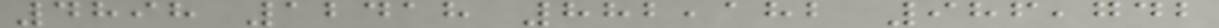4898 12418 882,182 986,742
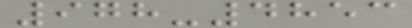978-4853
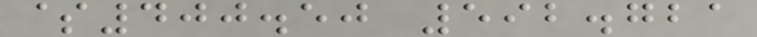$400.50 592.721
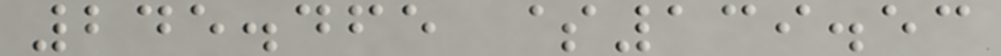245.465 $139.53
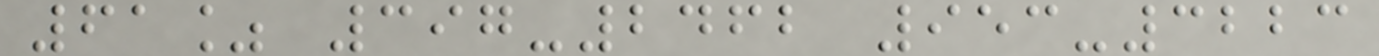61% 397-2462 953-3223
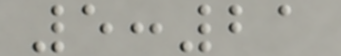5:21
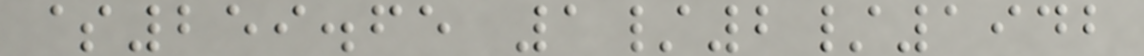$259.65 1/2/1942
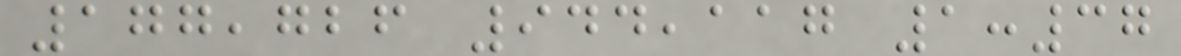177,726 944,117 1:37
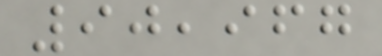90,967
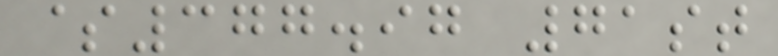$377.97 71st
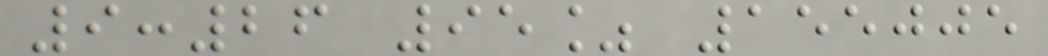9:26 95% 155005
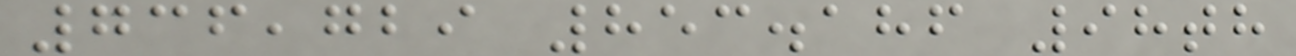736,729 853.186 98th
